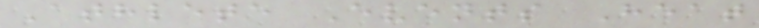Athlete Events Heat
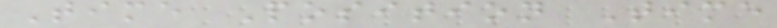Time Position Time
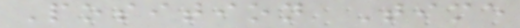Position Time
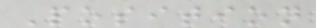Position
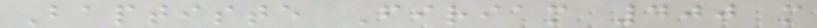Baptiste Firiam 400 m
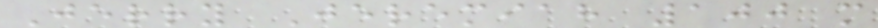Jerry Jeremiah 100 m
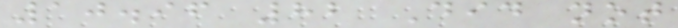10.96 82 Did not
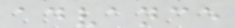advance
